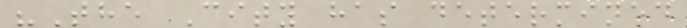"The City has determined
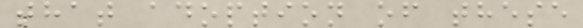that adoption of these
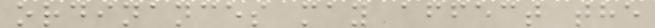ordinances may affect the
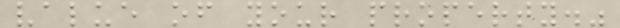value of your property."
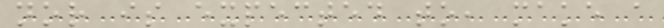nor is expected to, make a
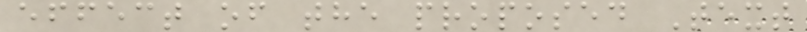effect of the proposed Text
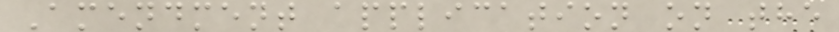Amendment application on the
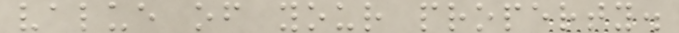value of your property.
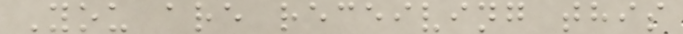You are receiving this
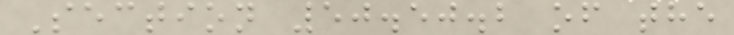Section 50.50.2 of the
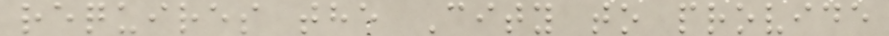requires the City to provide
